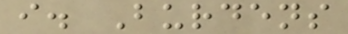i. Burdens
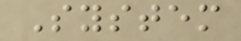System
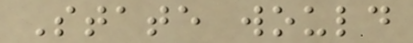State would
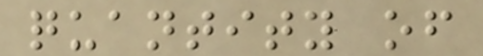quantity of
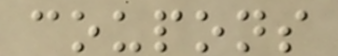coupons
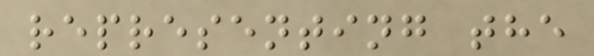representing the
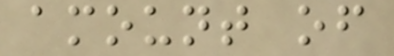amount of
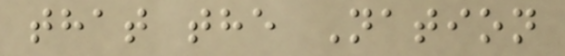that the Nation
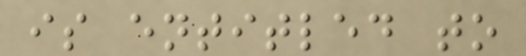is entitled to
